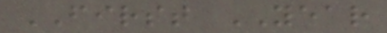FIRST YEAR
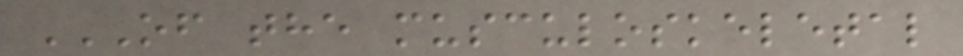OF THE MUSCULOSKELETAL
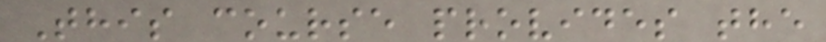This course provides the
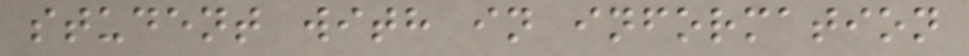student with in information
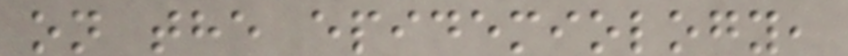on the epidemiology,
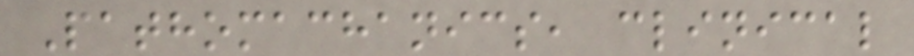Pathomachanics, clinical
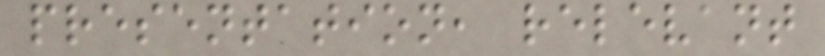presentation, relevant
